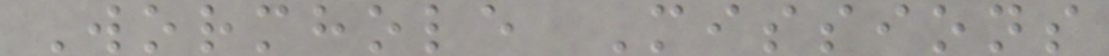Wormhole Missions
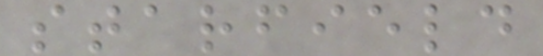starfield
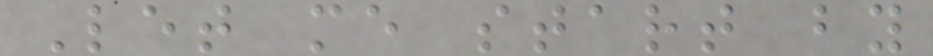Let me start by
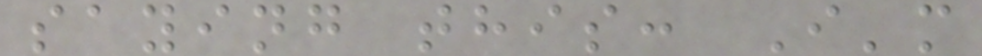saying this: I'm
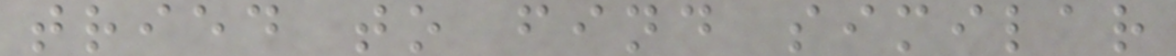tried to find similar
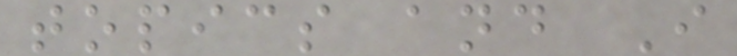topics and I
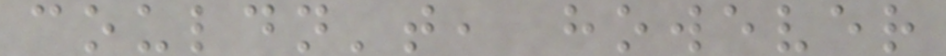couldn't, however
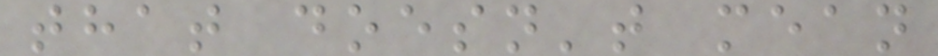that doesn't mean
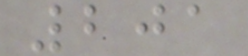201
